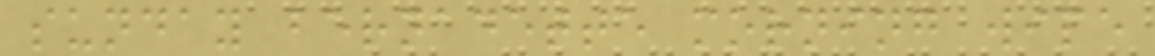sunday bernadette morning wipe
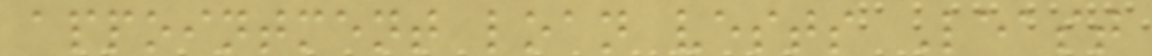appointment loan vests Least
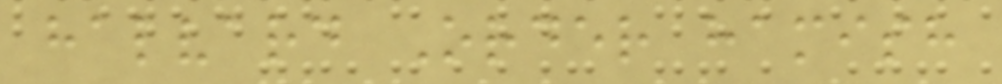halvard Order hamish
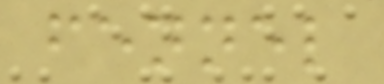fennel
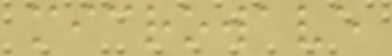microwave
